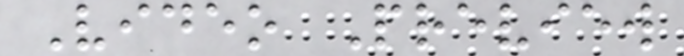Video Preview
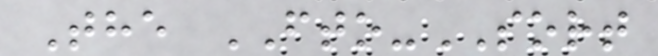The FTO-SORT
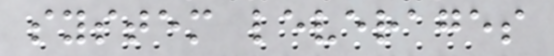system leverages
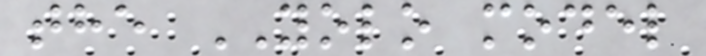the YOLO model
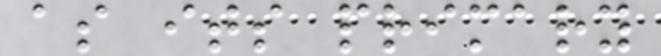as its primary
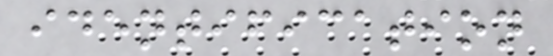identification
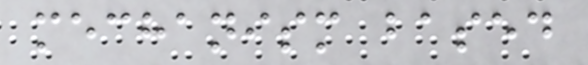mechanism based
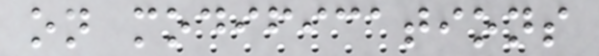on modifications
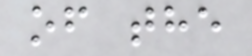of the
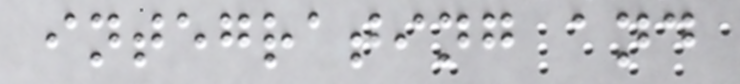integrating and
